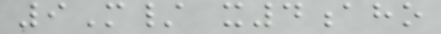9M/ x4aho
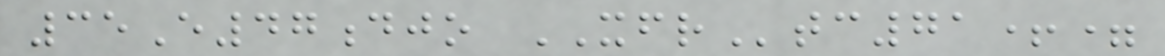35E47djo XFRtc71+=
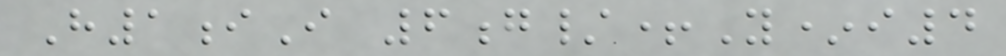H1iI 6g/+Y*i4
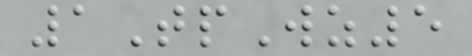1TpWz5
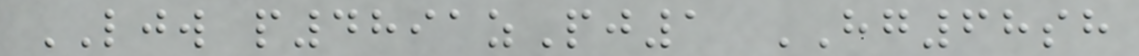LJW p4891zPj1 HG68sh
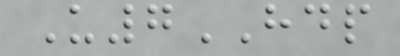U7HDP
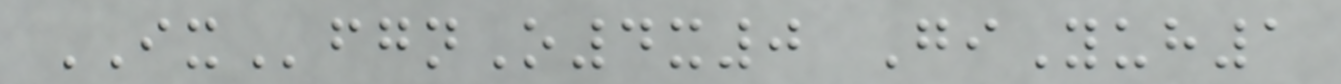IXfgnO4x0 GiYuh1
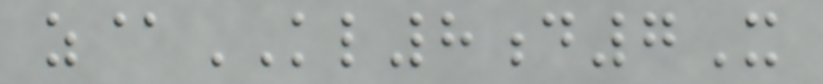z@KL8d7X
